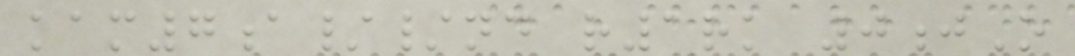kam7a//nd r1rk 0jO
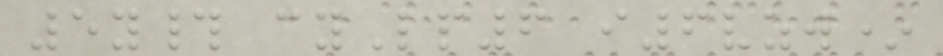5y# cyLp6 i6vzw*
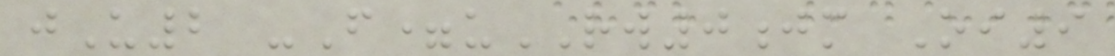jU2 -F=uRW0jm Oi9
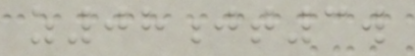z08jt3w
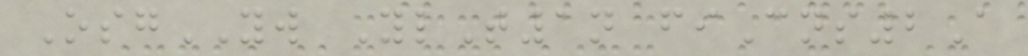OsgYW YlT1n fiCns2A
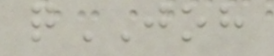qJOH
